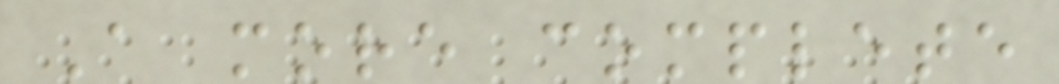A more complete
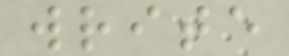write
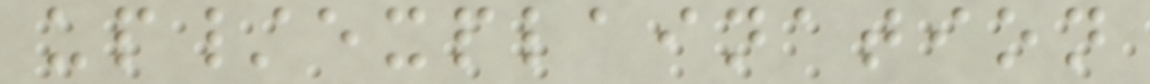up/explaination
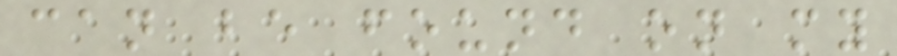can be found on my
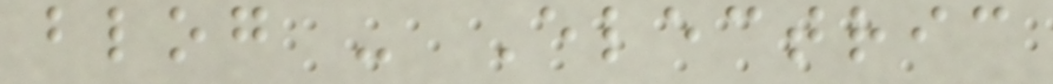blog - Electric
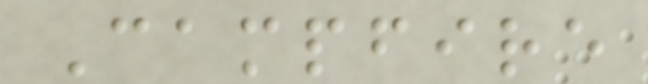Campfire
